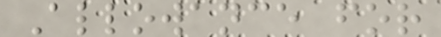Allowance for
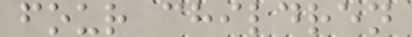four children
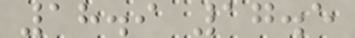18.9 17.5
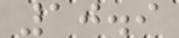10.9
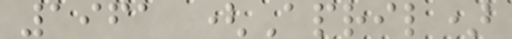1961 (April)
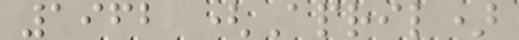1962 (April)
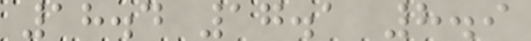18.4 17.1 8.9
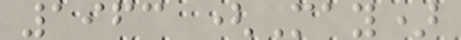1963 (May)
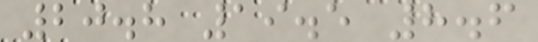20.8 19.5 8.6
